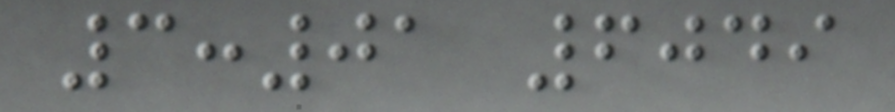3:01 6049
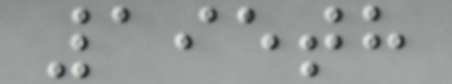195th
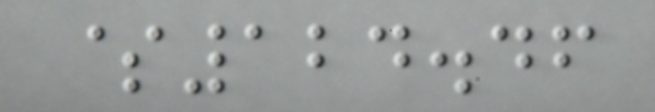$124.46
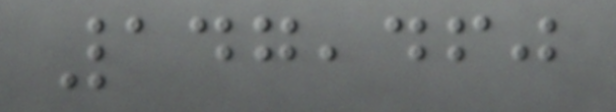147,460
